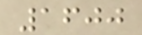1600
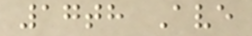17th Ave
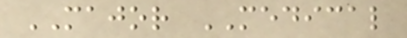MAJOR MEDICAL
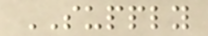SUPPLY
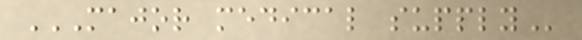MAJOR MEDICAL SUPPLY
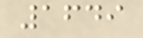1649
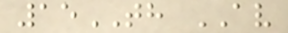15TH AV
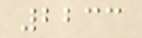2233
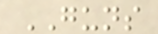GUNS
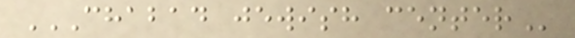CHABAD JEWISH CENTER
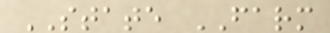STATE FARM
